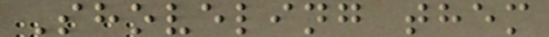Shoveling them
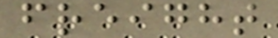freight
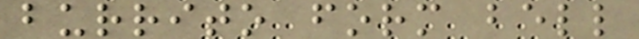burrito form bell
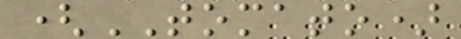(TOMATO)
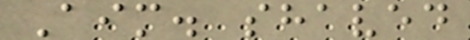Aim. shaved
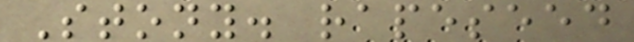Stony. rapeseed
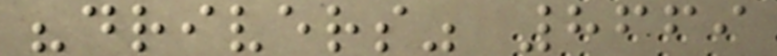"drivers" 8669
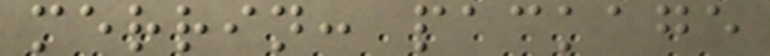merrin: package
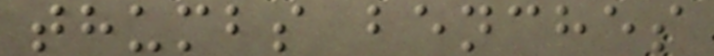thumbs benches
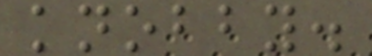knobby.
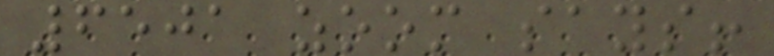6501 zoom says!
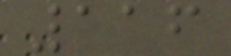116
